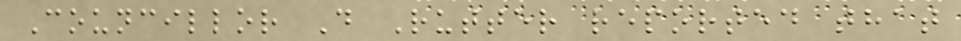Councillor D Rutter reported that
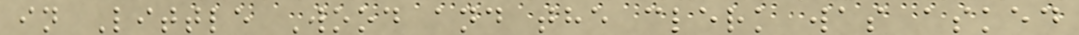in Little Wood and the clerk was asked
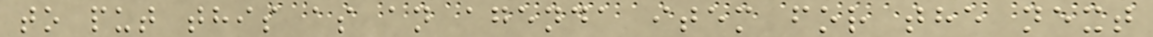to put this as an agenda item for the next
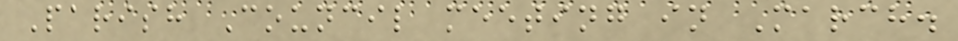Parish Council meeting in March.
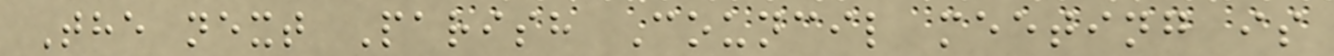The next Parish Council meeting is
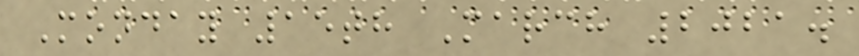Monday 15th March 2021.
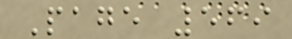Page 569
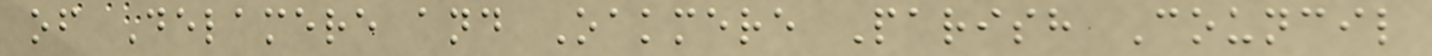of Delamere and Oakmere Parish Council
